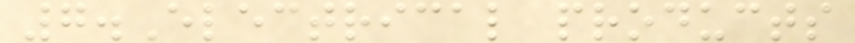7.Electrical products
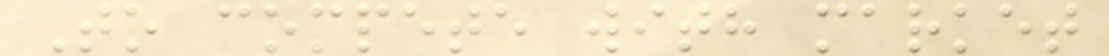To compete with market
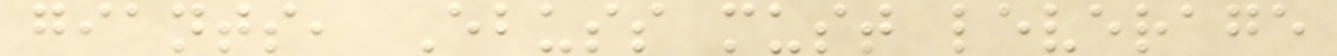giants, Ebuss must leverage
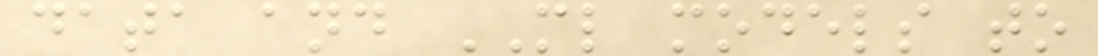data and ML models to
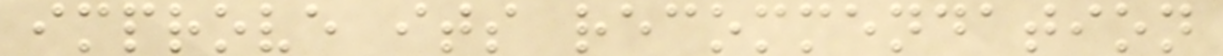improve its recommendation
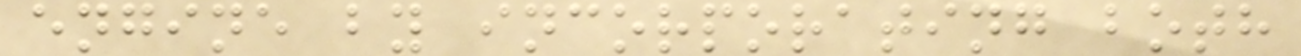engine by incorporating both
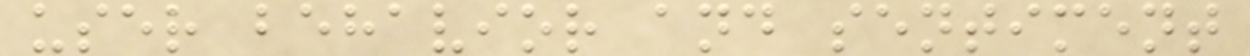user behavior and sentiment
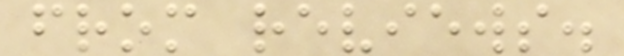from reviews.
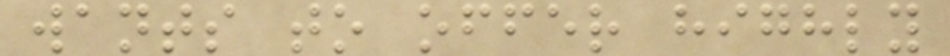wants to offer highly
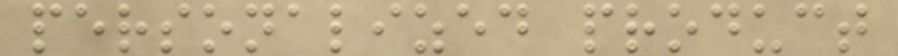personalized product
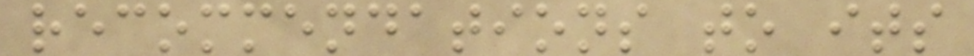recommendations to its
